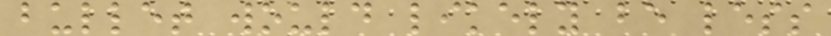bullet would likely be less
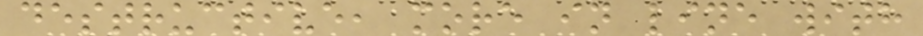destructive, more in line with
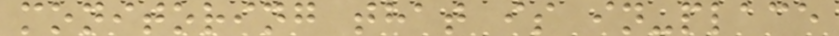monitoring that is in-place
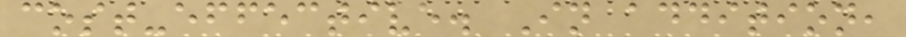cost-effective. In addition,
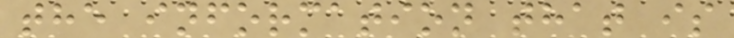the information that is
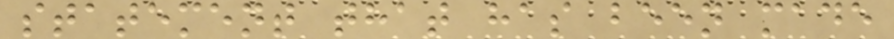statement that has been made
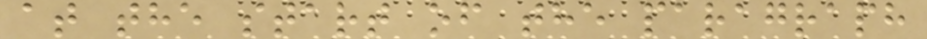at the start of the paragraph
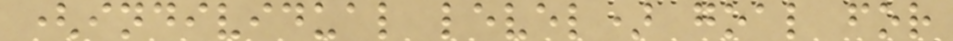(individual level) goal for
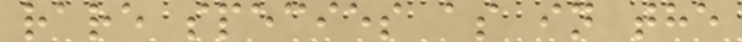rare species as in the
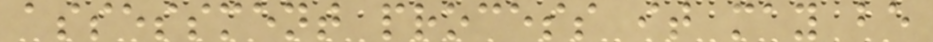assessment process it may be
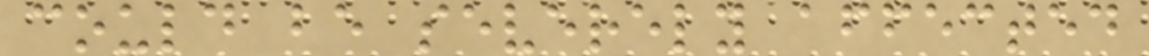could be severely affected
